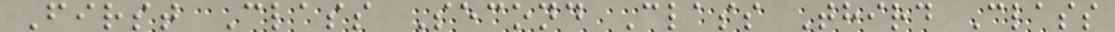First Class Second Class Third Class
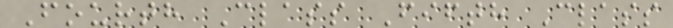Fourth Class Fifth Class
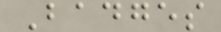Badges
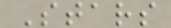Stars
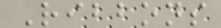Ribbons
